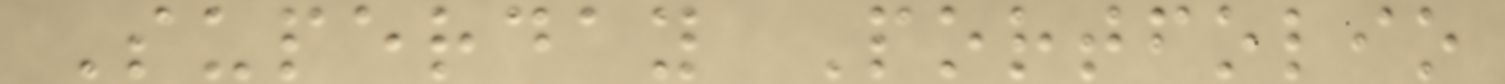Superday Portfolio
